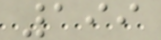199
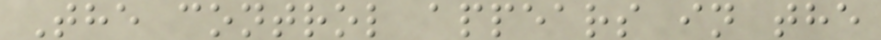The control appears in the
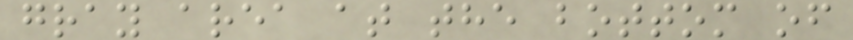gray area at the bottom of
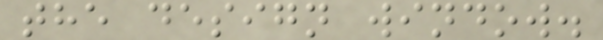the design window.
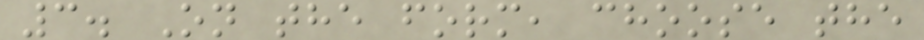3. On the form, choose the
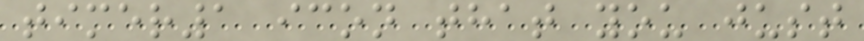timer1 icon that you just
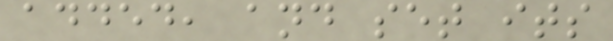added, and set its
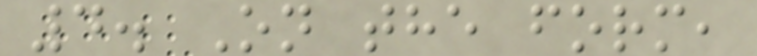4. On the form,
